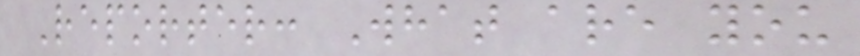Reporter: What are you
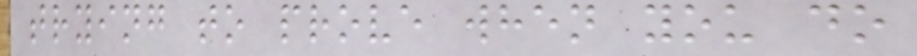trying to prove when you do
